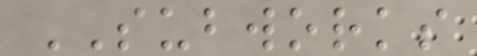SUBWORKS
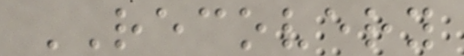RECOVERY
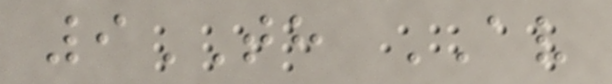9TH AV
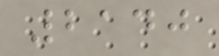2140
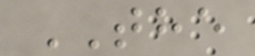THE
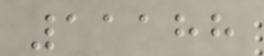11188
